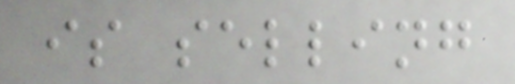is selling
